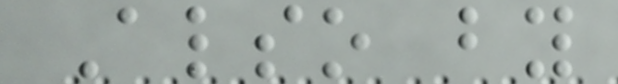Also by
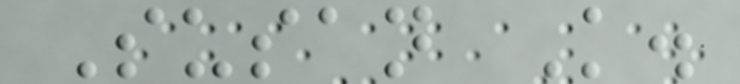Susan K.
